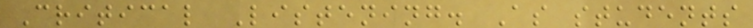Critical Listening. As students
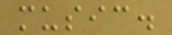music.
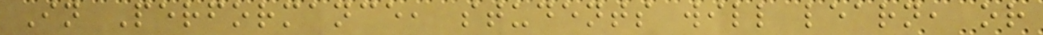In Performance, students will learn, or
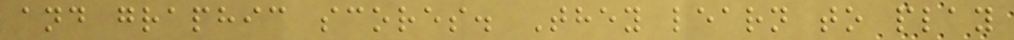and graphic scores. They learn to play
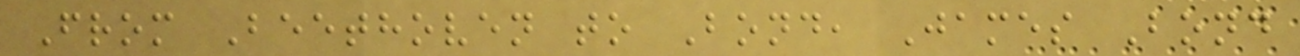From Beethoven to Bond, James Bond
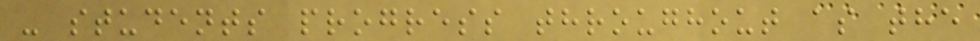- students progress throughout as the
